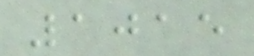1015
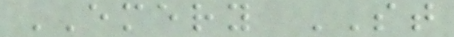EMERY ST
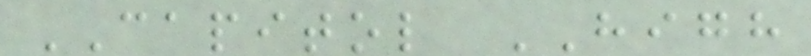CAPITOL HIGH
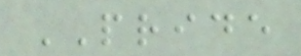PRIDE
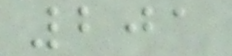201
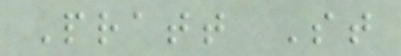Pratt St
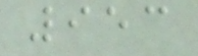953
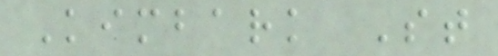Kimbark St
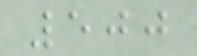500
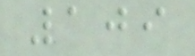109
